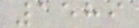1589
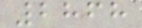2868
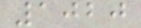1020
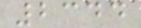2344
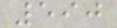590
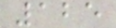125
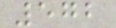572
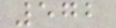572
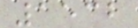1532
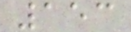153
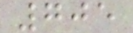705
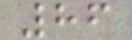86
